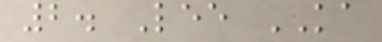2. Lee KA
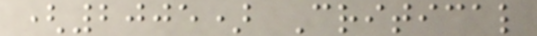(2005) Critical
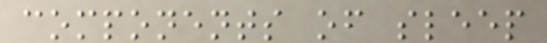components of sleep
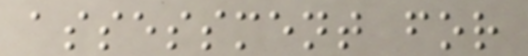assessment for
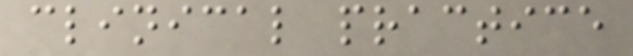clinical practice
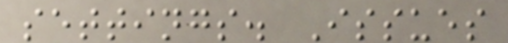settings. Issues
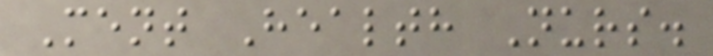Ment Health Nurs.
